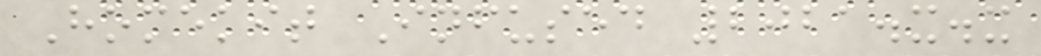Homekit Infused 2021.x.x
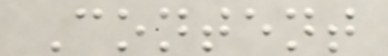Content
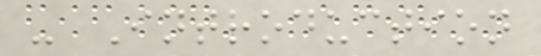- Introduction
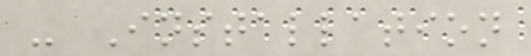- Installation
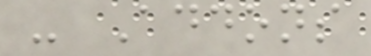- Addons
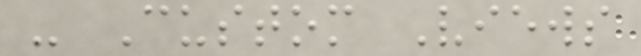- Custom Views
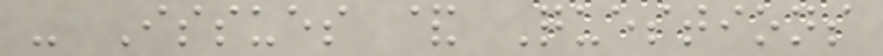- Issues & Questions
